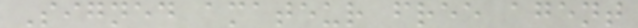Signed amateur free agent
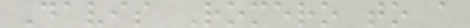Davis Romero to a
